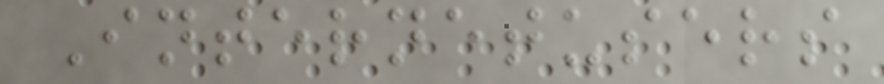Internetusers
